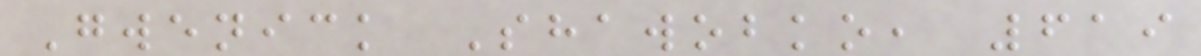Gwenick Shawobko, 619
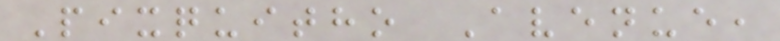Pixquitho Avenue,
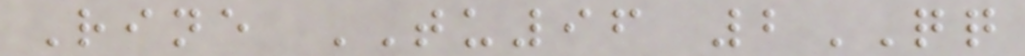Rine TU96 2QQ
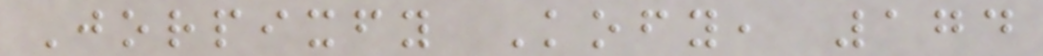Jorpixfy Kofy, 174
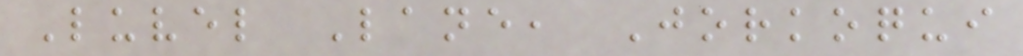Luvel Lane, Jorkoqui
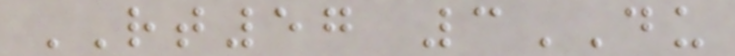RT57 3DU
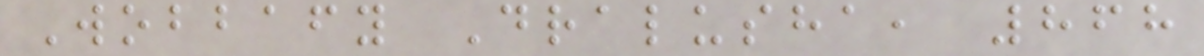Wobbafy Dralusha, 868
